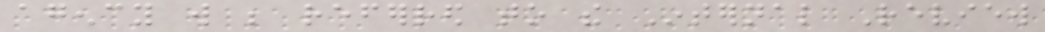agency will be referred to the Internal Review
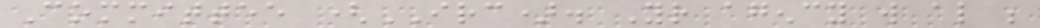Committee (IRC). Your agency will also be
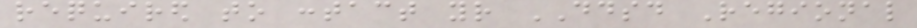required to contact your DDSD Regional
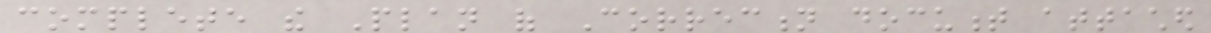complete the Plan of Correction document attached
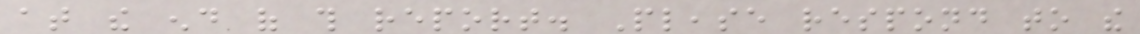at the end of this report. Please respond to the
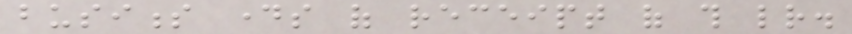business days of receipt of this letter.
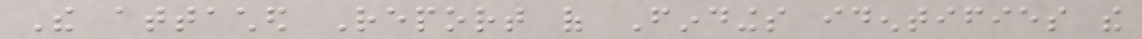The attached Report of Findings identifies the
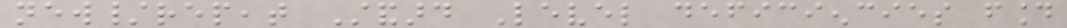new/repeat Standard Level deficiencies found
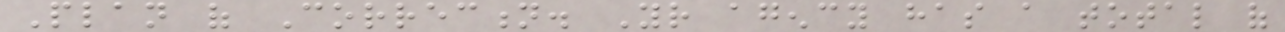Plan of Correction. Your agency has a total of
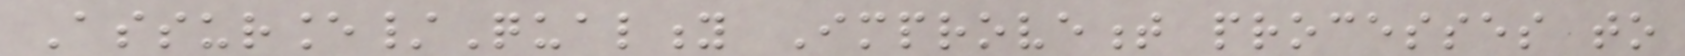Assurance/Quality Improvement processes to
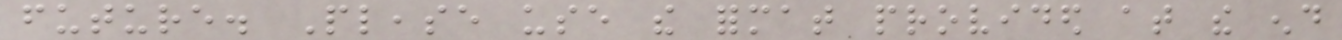future. Please use the format provided at the end
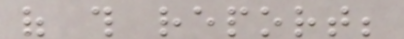of this report;
